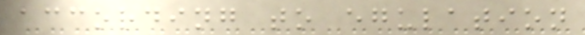according to egulation
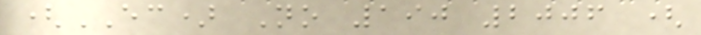(EC) No 190 2006 (
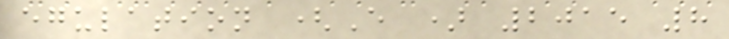egulation (E ) 2015 8
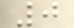0
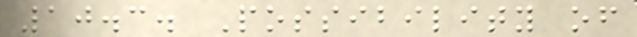10.3. Possibility of
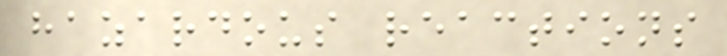hazardous reactions
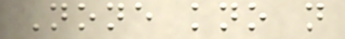None kno n
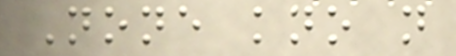None kno n
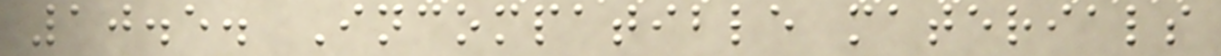10.5. Incompatible materials
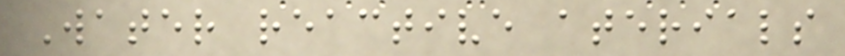Water reactive aterials
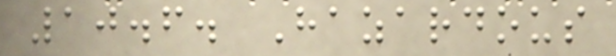10.6. Hazardous
